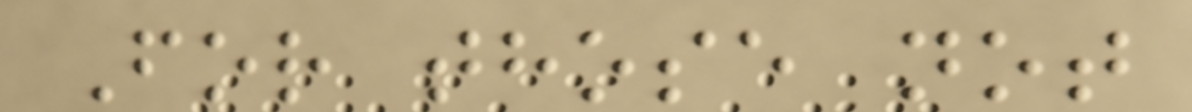For those not
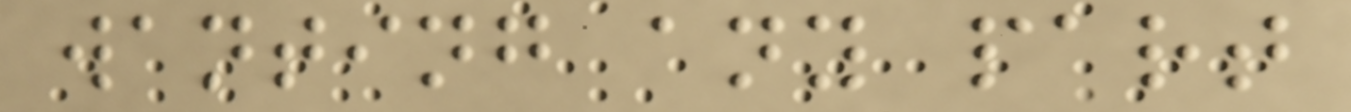wanting any part
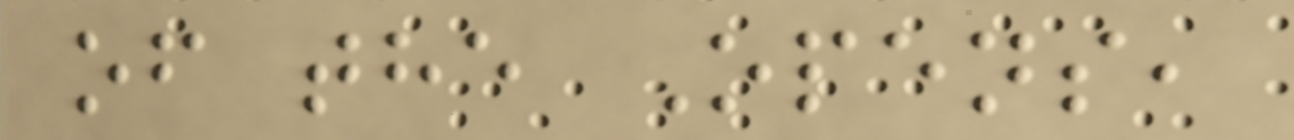of the Opens,
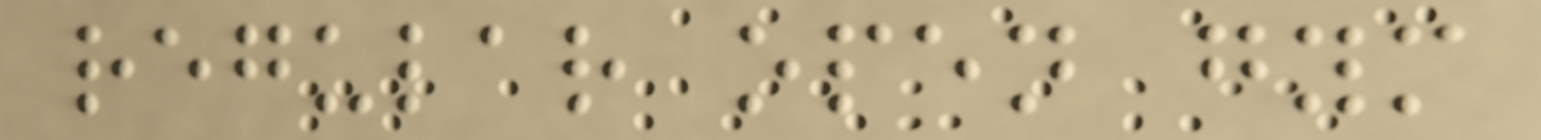regular open gym
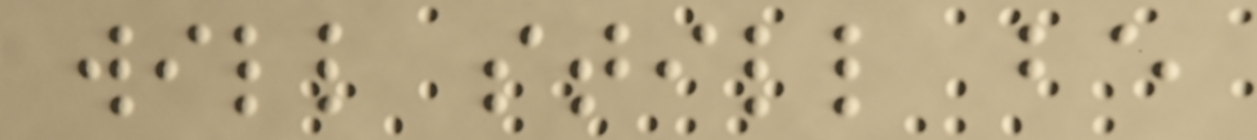will still be
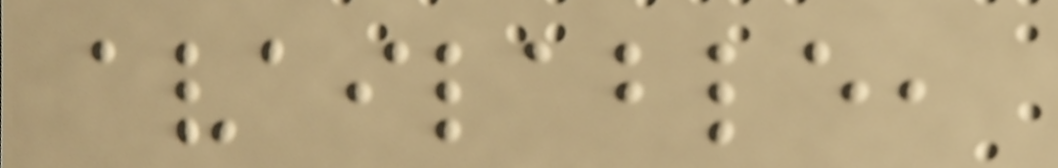available,
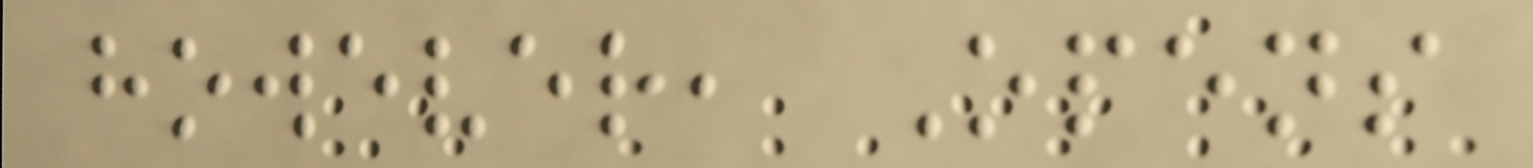however, Opens
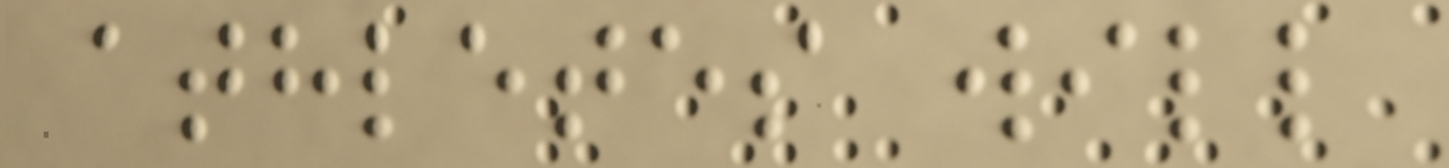athletes will
